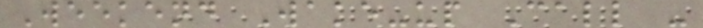Weekend Wake-up Call -
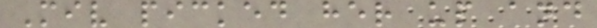Miv picked her up and
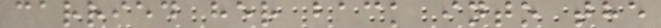carried her back into the
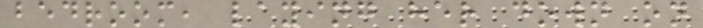bedroom, laying her down on
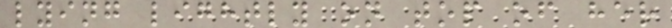lying lightly on top of her
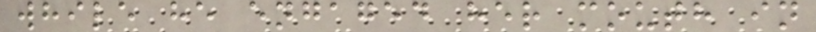while he engaged her mouth in
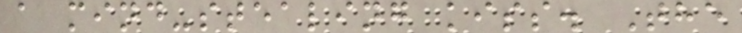a mind-stealing kiss. The
